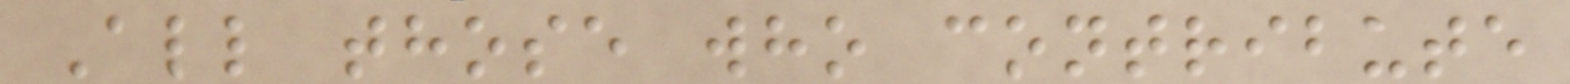All those who contribute
